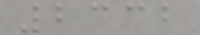2332
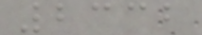2332
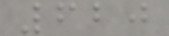620
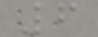6
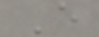E
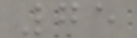75
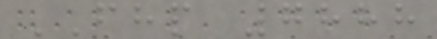FHP 7888
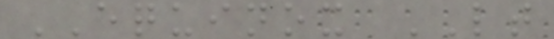EQUINOX LT
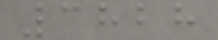3828
